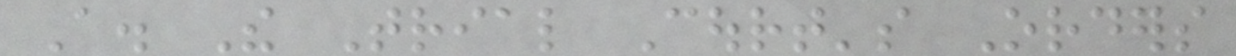A. The Trial Court's Orders
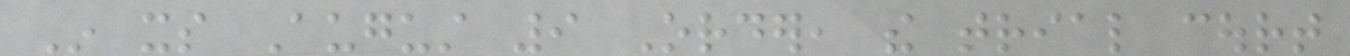In its August 9 Order, the trial court
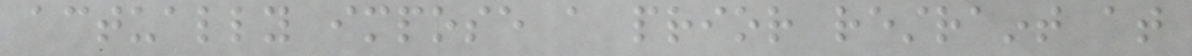actually impose a prior restraint at
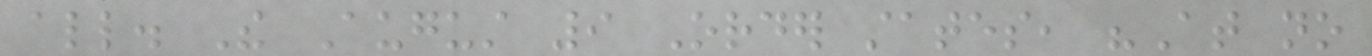all. The August 9 Order states, "At no
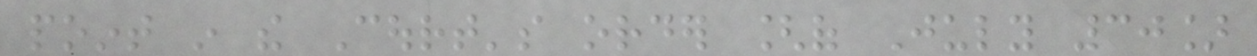point in the Court's order [of July 30]
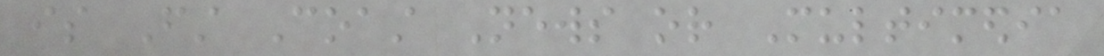is First Coast News or Multimedia
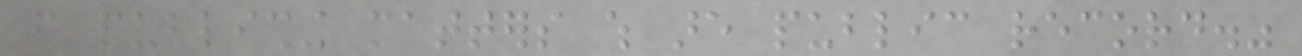from publishing matters which are public record."
